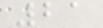21
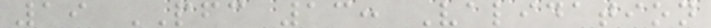19 PFC 13: Validation
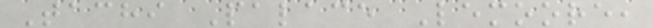Tachi Palace Lemoore,
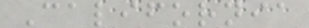California
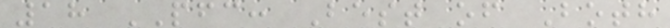18 PFC: Best of Both
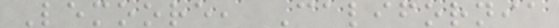Lemoore, California
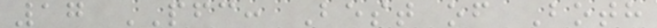17 PFC: Best of Both
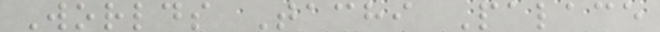Worlds Tachi Palace
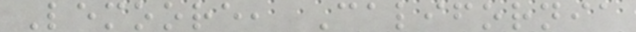Lemoore, California
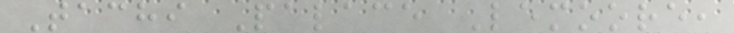Tachi Palace Lemoore,
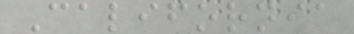California
